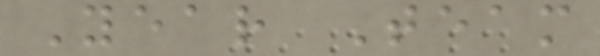Year Team
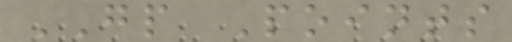GP Points
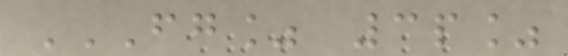FG% 3P%
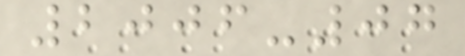2006-07
